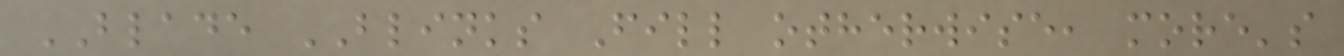BLADE BLINKS Fill otherwise, more's
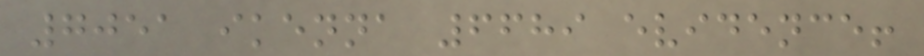7051 ikenna 6689 evidence!
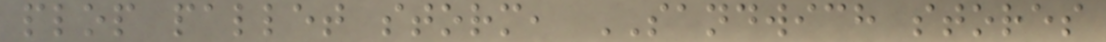plop pallet storm, SANDWICH stores
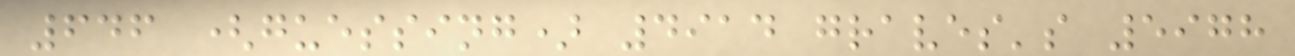646 (guessing) 4914 graves's 5978
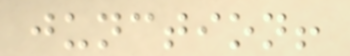junction!
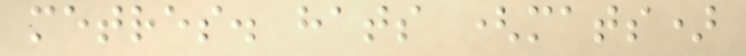metres. hats (mats)
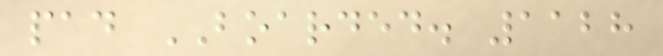pad BOARDED. 1128
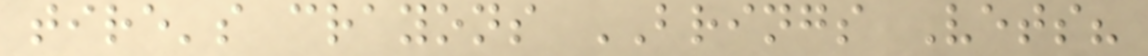tire's crayons BRINGS Vets?
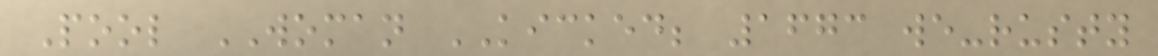Pool WOMAN KICKED; 1673 we-rusty
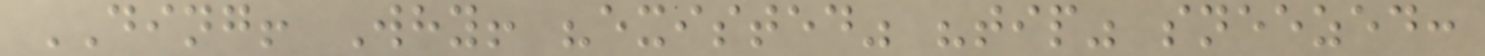DING! Why! "existed" "tip" sneezed:
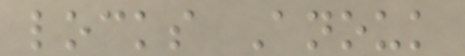locks Anouk
